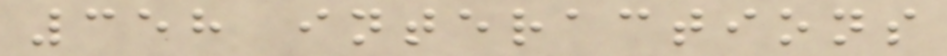358 interactions
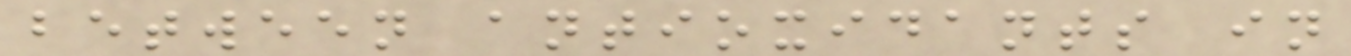between antioxidants in
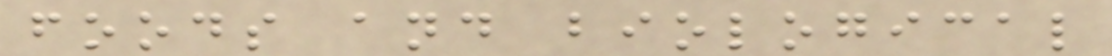foods and biological
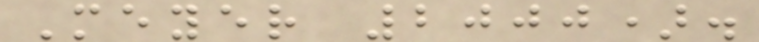Meyer 2000).
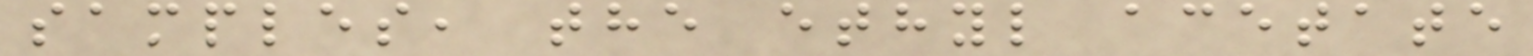samples, the ethyl acetate
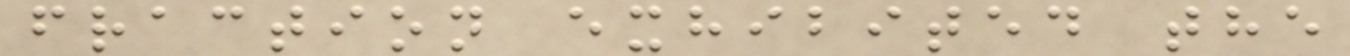fraction exhibited the
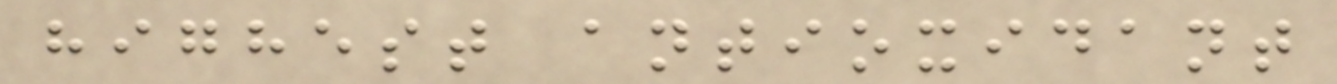highest antioxidant
